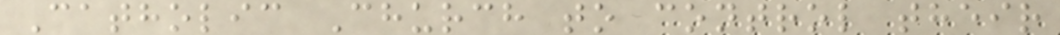Catholic Church to control their
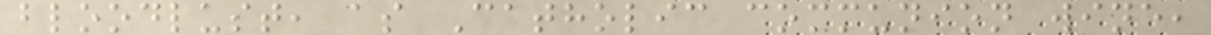bloodlust, as Catholic communion wine,
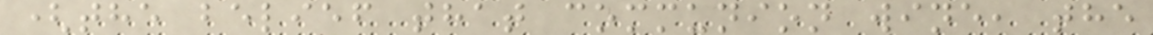(the belief that communion wine, the
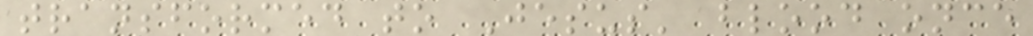transformed to Jesus' blood once
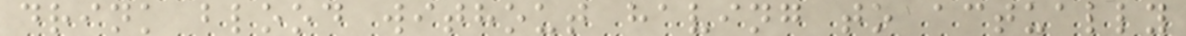drink blood without having to actually
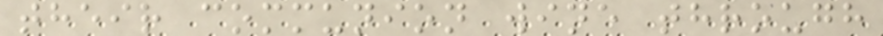their communion wine through
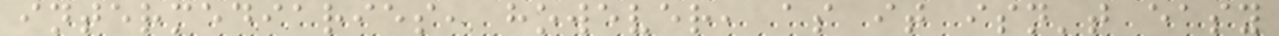intermediaries, however, as it isn't easy
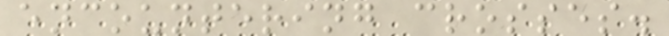encountering crosses.
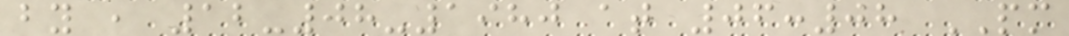by , 12-08-1980 at 06:08 PM
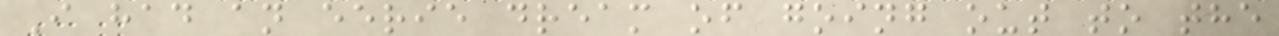I had an eerie dream of going out to the
